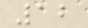12
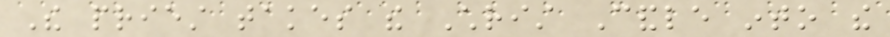The priest takes the Christ Candle into the
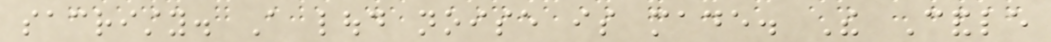sacristy. A loud noise is made. The Candle
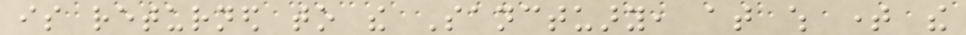is returned to the Sanctuary, at which time the
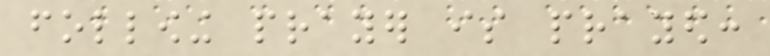following prayer is prayed:
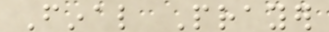Final Prayer
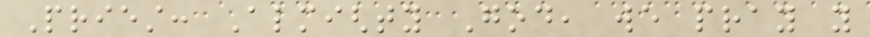Priest: Almighty God, we pray you
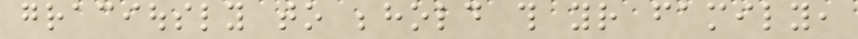graciously to behold this your family,
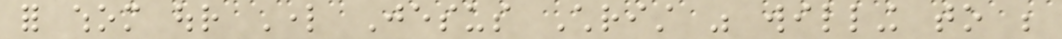for whom our Lord Jesus Christ was willing to be
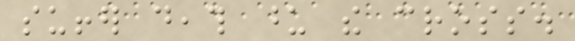suffer death upon the cross.
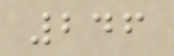246
